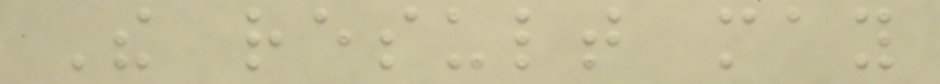The result may
